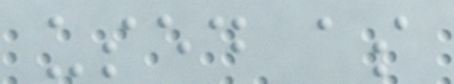used as
